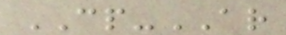CP-AR
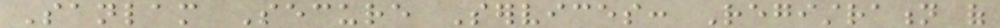Sanlam Secure Services: Registration of
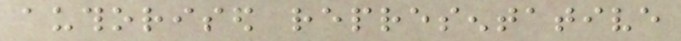authorised representative
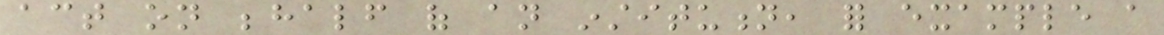act on behalf of an institution, for example a
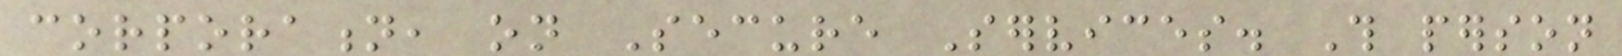corporation, on Secure Services. This person
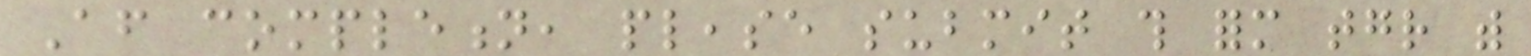After completion, please submit this form together with
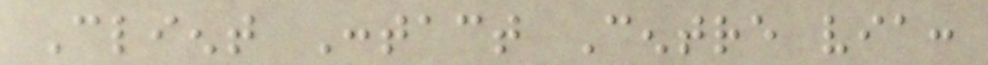Client Contact Centre via:
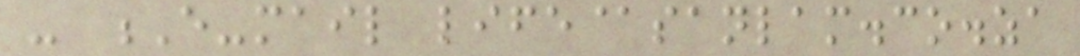- E-mail life@sanlam.co.za
